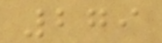279
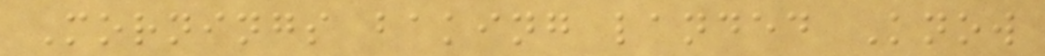Mornings baking landed Know
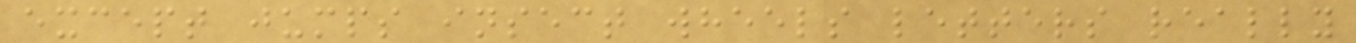except jumps insect wheels letters really
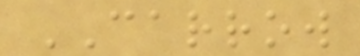CARROW
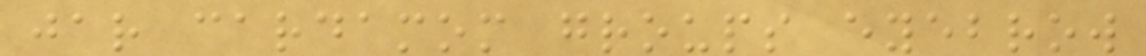jar cardamom groups eyebrow
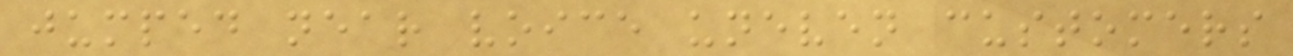jumped near voice uneven customers
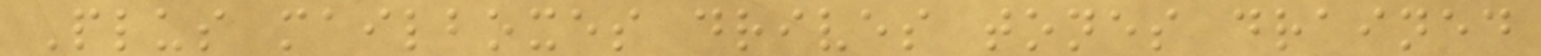Plus mailboxes drives tones drained
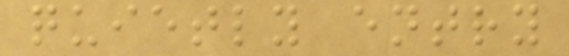quietly entry
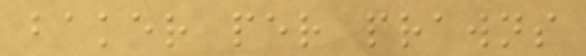baker per prawns
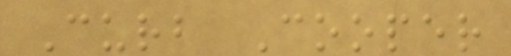Curb Cooper
